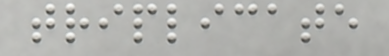triplicate
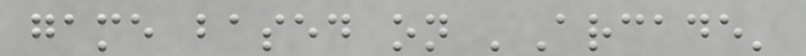game based on 'Arcade'
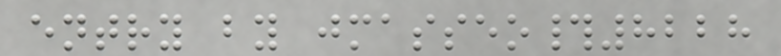entry by jmasseo#8228
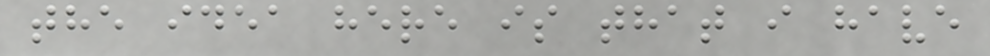the idea here is that i have
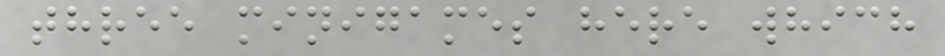three minigames here which
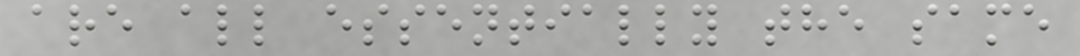are all essentially the same
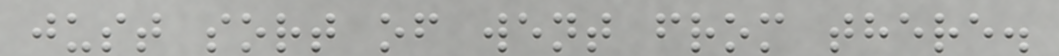just sort of went from there.
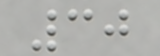30
